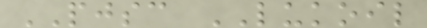PJSC LUKOIL
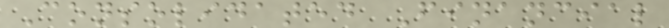Consolidated Financial
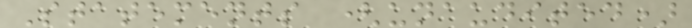Statements (unaudited)
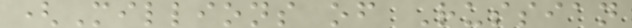(Millions of Russian
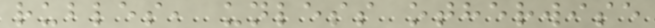rubles, unless otherwise
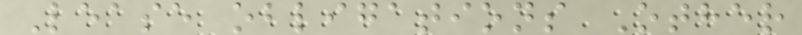Lease obligations Other
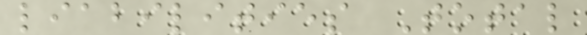liabilities Total
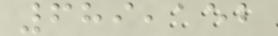689,152
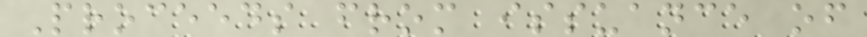Proceeds from issuance of
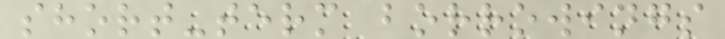short-term borrowings
